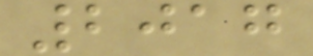2017
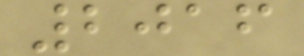2016
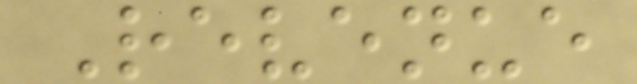Revenue
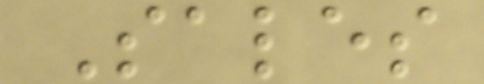Sales
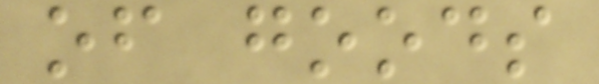of goods
